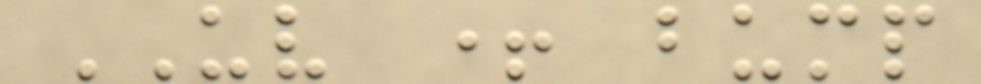UV + bump
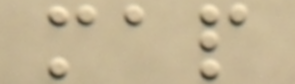map
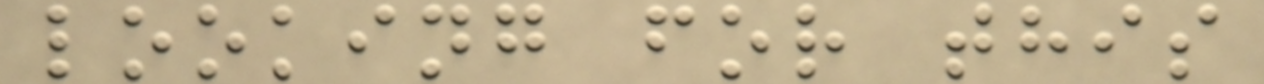looking for this
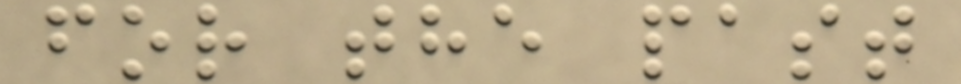for the past
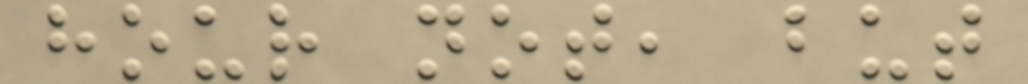hour not, but
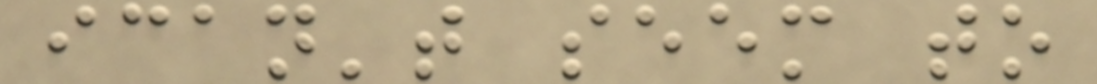ican't seem to
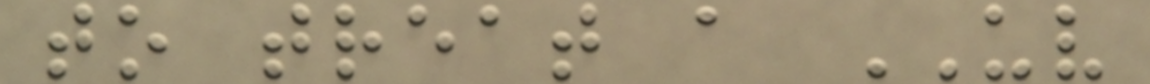to treat a UV
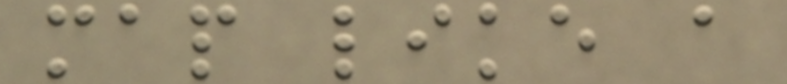map like a
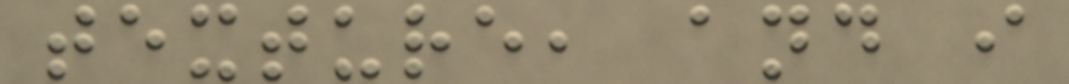texture, and i
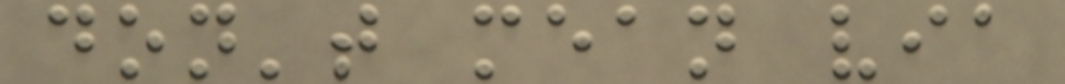don't mean via
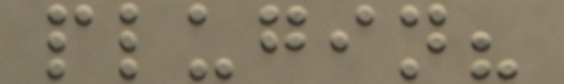plugin?
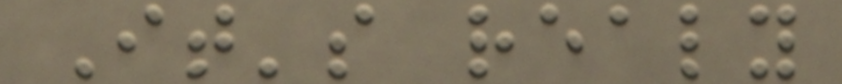It's realy
